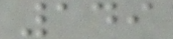149
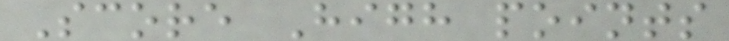Score High points
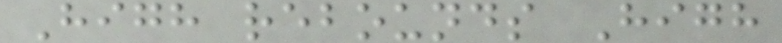High rebounds High
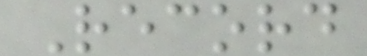Record
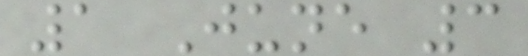1 June 3
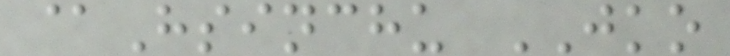@Hsinchu JKO
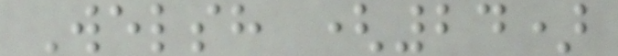Welsh (24)
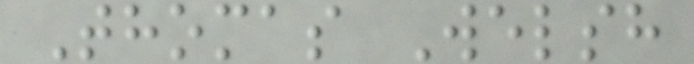Thomas Welsh
